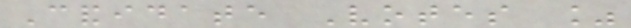Candidate Votes %
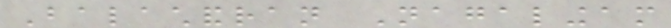Balachandran Nagalingam
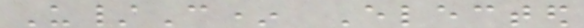U/C* Elected
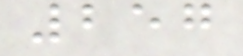257
